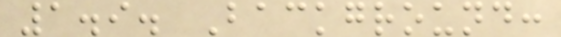1.9. Background:
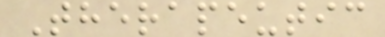Therapeutic
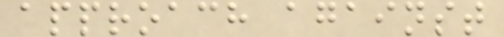approach against
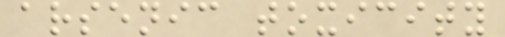arsenic toxicity
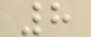8
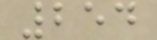254
